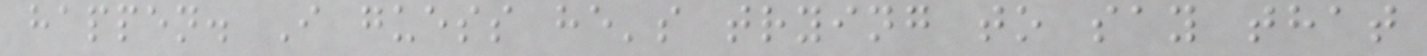happen. I guess he's trying to say that
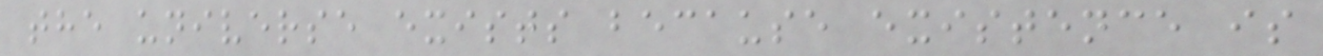the universe exists because existence is
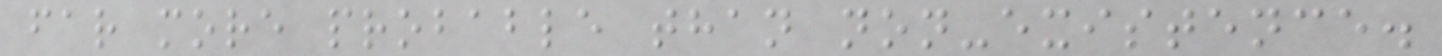far more probable than non-existence.
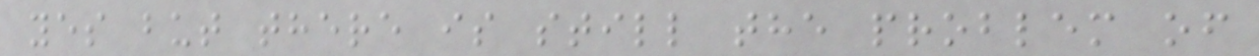yes but there is still the problem of
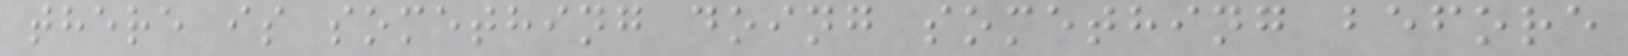there is something doing something before
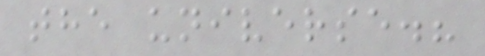the universe.?
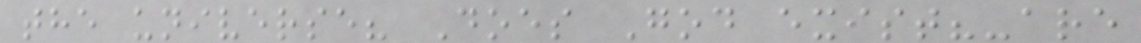the universe? Does God exist?-are
